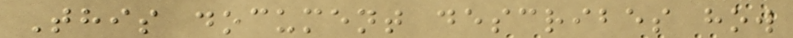This document describes how
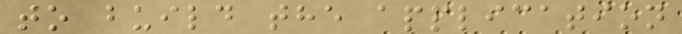to build the application
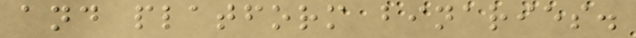and platform binaries.
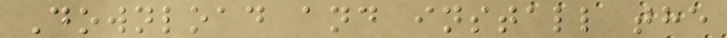Download and install the
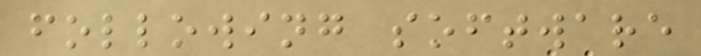following software
